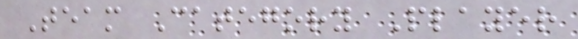Team Category Player
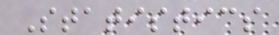Statistics
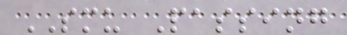SMU Passing
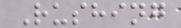Rushing
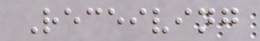Receiving
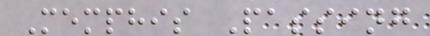Memphis Passing
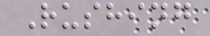Rushing
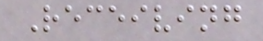Receiving
